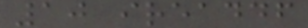10 ireaddf
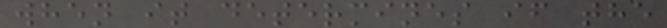when it determines if the
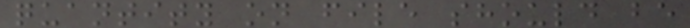quantity on file should be
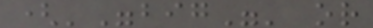('"big"' or
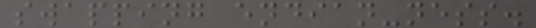swapping endian-ness.
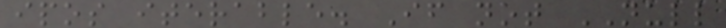ipos iterable. If not NULL
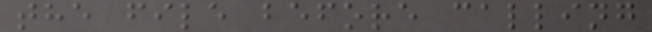the file before calling
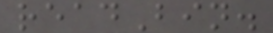readBin.
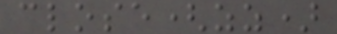close(zz)
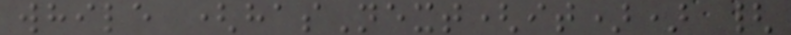while (hasNext(it)) {
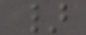}
